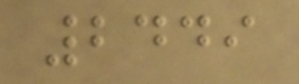2449
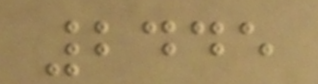2445
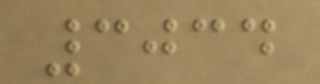3034
